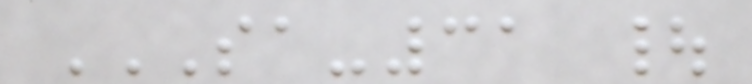SA-31 |
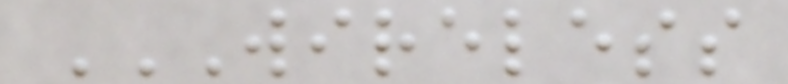WIRELESS
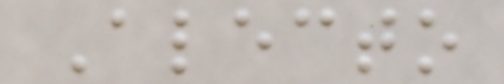Alecto
